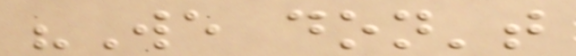"We don't
